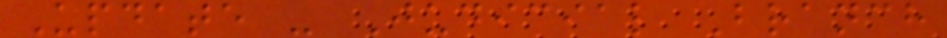Update - Judicial Branch
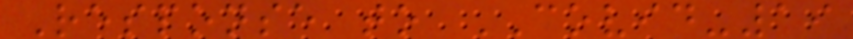Response to COVID-19
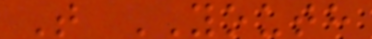T YOUTH
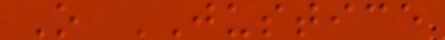O JUSTICE
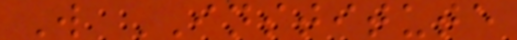W INSTITUTE
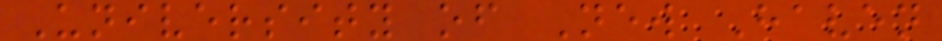University of New Haven
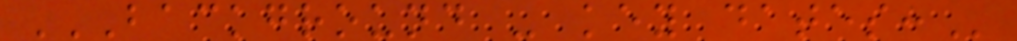BACKGROUND - KEY DATES:
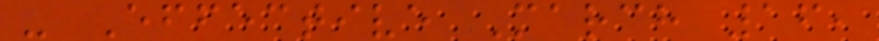- Effective March 16,
